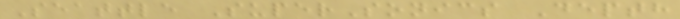Seattle SuperSonics Depth
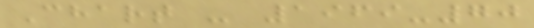Chart - 1969-70
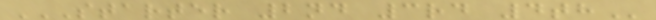STARTER 2ND 3RD 4TH
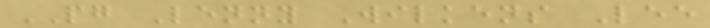PG Lenny Wilkens Lee
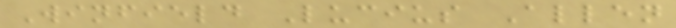Winfield Lucius Allen
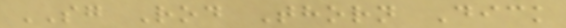SG Rod Thorn Dick
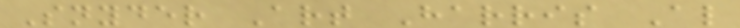Snyder Art Harris Al
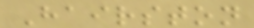Hairston
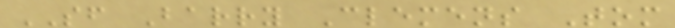SF Barry Clemens Tom
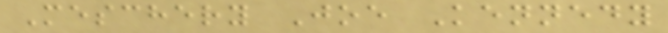Meschery Joe Kennedy
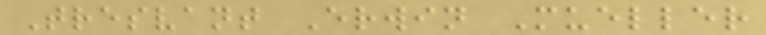Tresvant Erwin Mueller
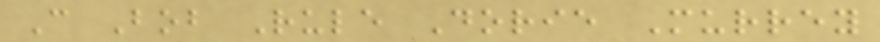C Bob Rule Dorie Murrey
